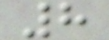8
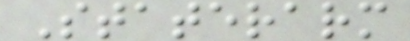Staterarm
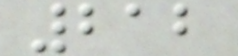212
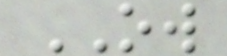OW
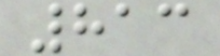813
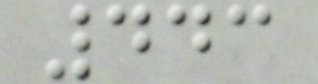443
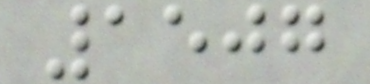1507
